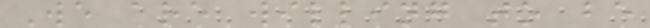We are willing to be
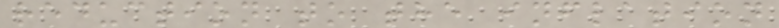reduction to the inflation
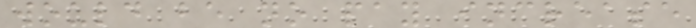would be no pay increase
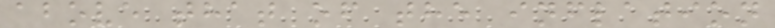above that of the inflation
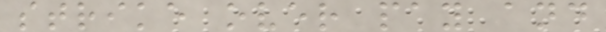strike over pay and
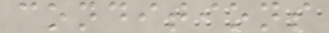conditions
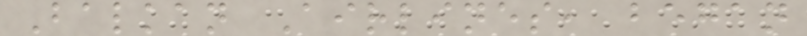Balkan Airlines, began
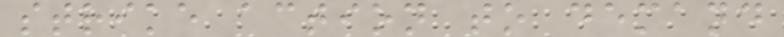strike action to demand
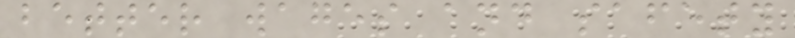better wages and safety
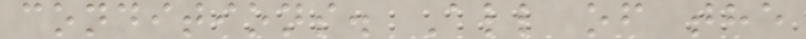conditions. All of the
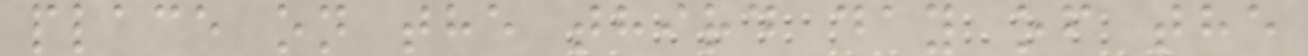place on the third day of the
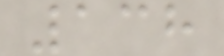138
